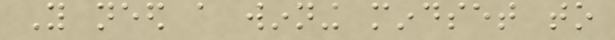You need a winning mindset to
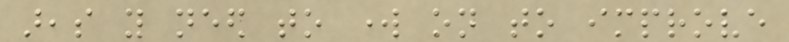areas you need to work on to improve
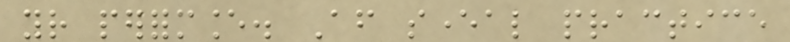your performance. After several practice
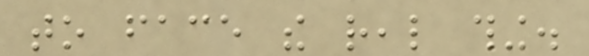to face the real thing.
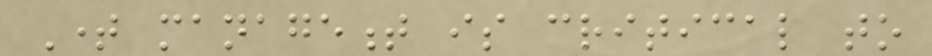Time management is critical to
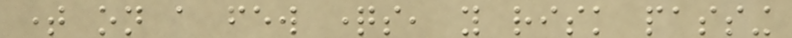time on a few questions, you risk passing
